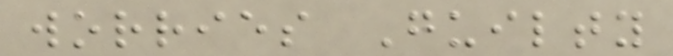worries Guilty
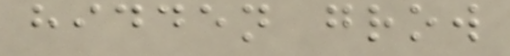hidden grow
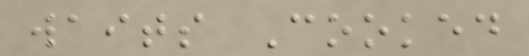waits Cooked
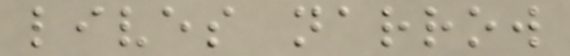lives narrow
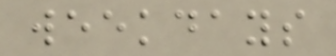weekdays
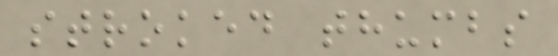stroked thumbs
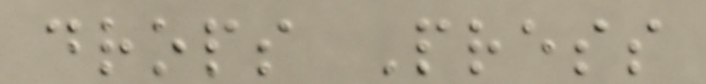drops Press
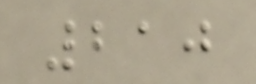210
